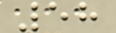58
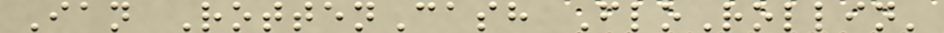Ian RottenCash FloRollin'
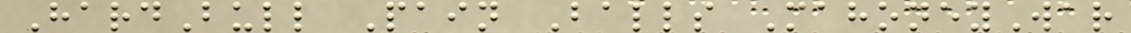HardBull Pain Balls MahoneyWar
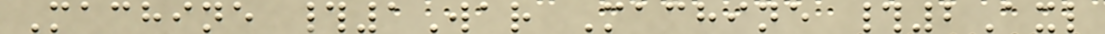Machine #1War Machine #2Axl
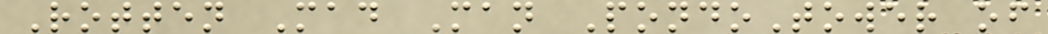Rotten Mad Man PondoTower of
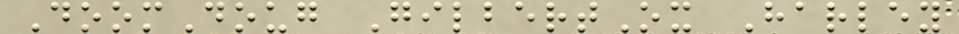DoomDoug GilbertOx Harley
